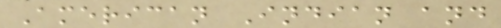American Indian and
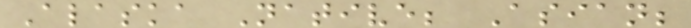Alaska Native; Asian;
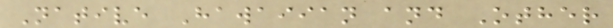Native Hawaiian and Other
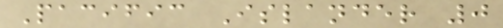Pacific Islander 0
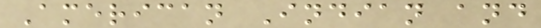American Indian and
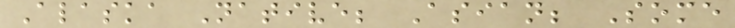Alaska Native; Asian; Some
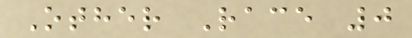Other Race 0
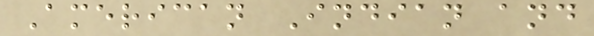American Indian and
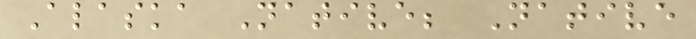Alaska Native; Native
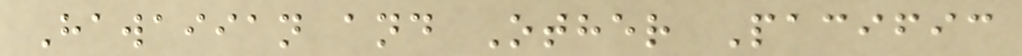Hawaiian and Other Pacific
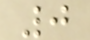0
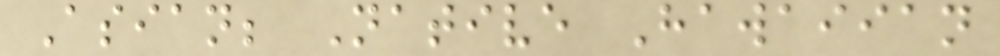Asian; Native Hawaiian
